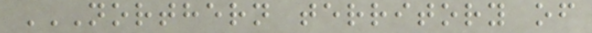NORTHERN TERRITORY OF
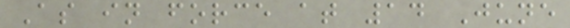As in force at 14 June
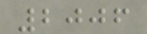2006
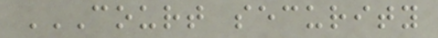COURT SECURITY
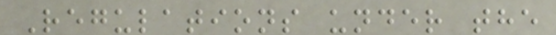Regulations under the
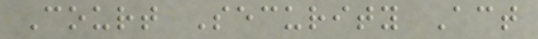Court Security Act
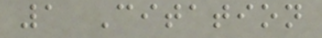1 Citation
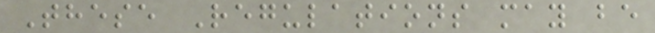These Regulations may be
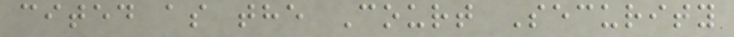cited as the Court Security
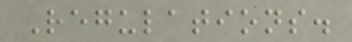Regulations.
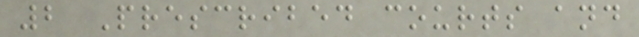2 Prescribed courts and
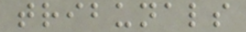tribunals
